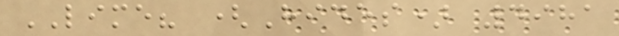LIME? (Hides) 4981
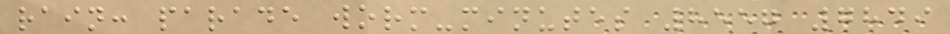rain: parade worm-minutes 8557 7849
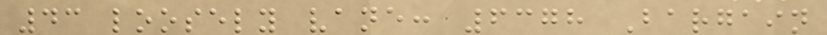43 loosely vane: 6378 Bargain
